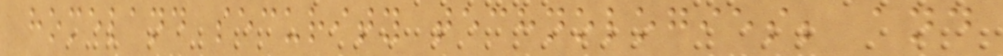homeland security technologies; and
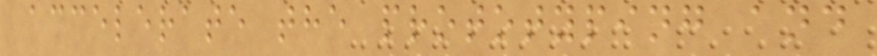accelerate the prototyping and
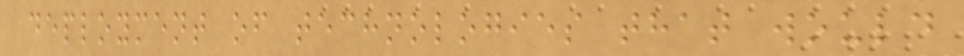deployment of technologies that would
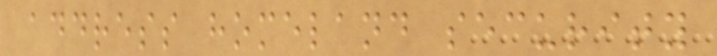address homeland security
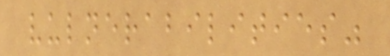vulnerabilities"
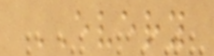EVERY
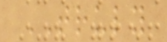TRULY
